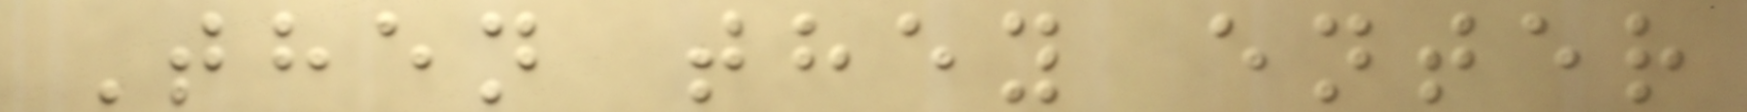Then they enter
